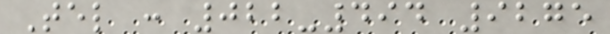Tel : 022-494 9275
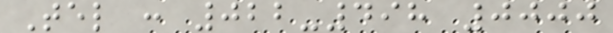Tel : 022-498 0000
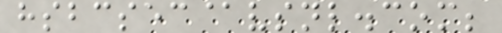hsbcsec@vsnl.com;
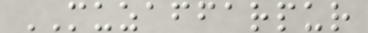MUZAFFARPUR
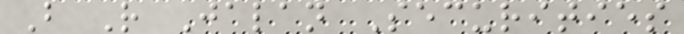B R Jalan Securities
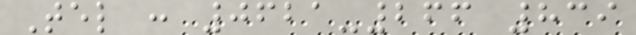Tel : 0621-266 839
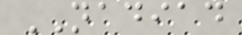NADIAD
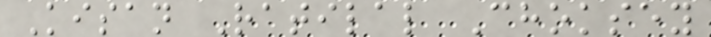Kisan Ratilal Choksey
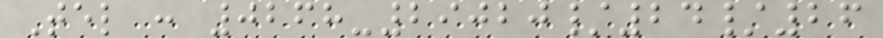Tel : 0268-29020/24/26
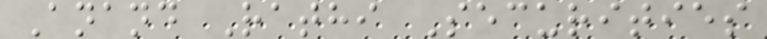Anand Rathi Securities
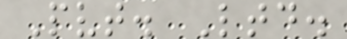Pvt. Ltd.
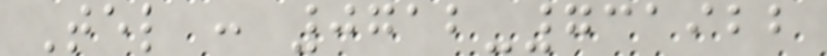Tel : 0712-731922
